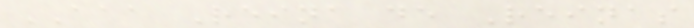AAA Reina de Reinas
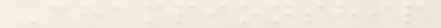Championship
